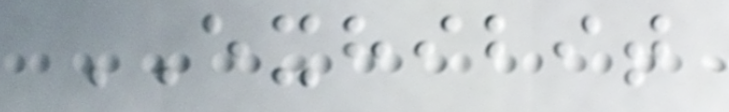EXHIBIT
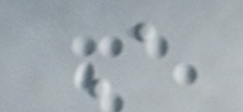A
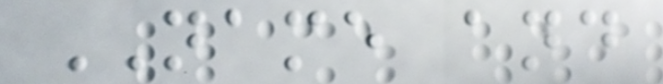NAME and
